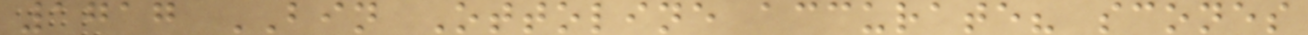1717 BIN Ottoline accurate? scones
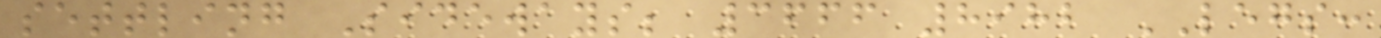settling Sideways; 3666 8982 LEGS:
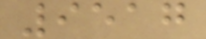9517
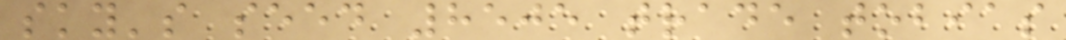sky's seed 8505 trade tobias
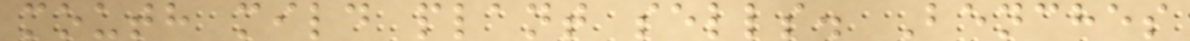mouth mild plant sells. Benches
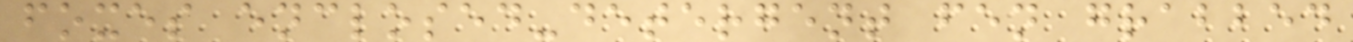foxes enclosed-detergent fen grabbed
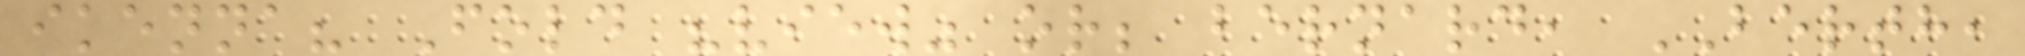ikenna? Fold "view" or; bernard, BERTH,
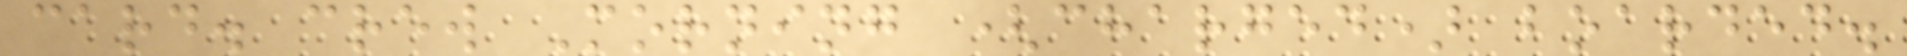card. crew Morning (charged) boarded.
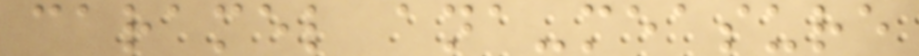caramel ana-measure
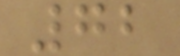72
